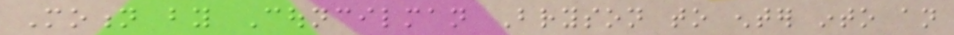Motion by Councilman Bryson to enter into an
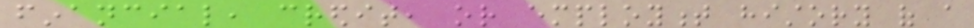financial, credit, or employment history of a
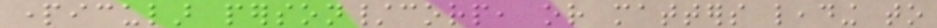particular person/corp, or matters leading to
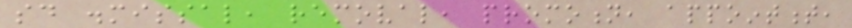said dismissal, removal, promotion, appointment,
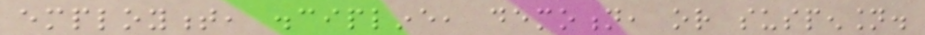employment, discipline, demotion, or suspension.
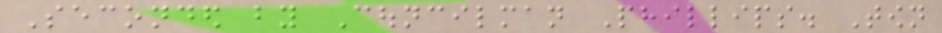Seconded by Councilman Phillips. Town
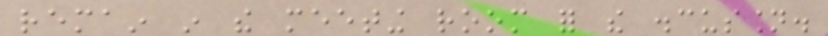remain in the meeting room for the discussion.
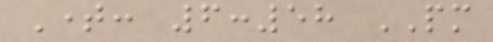Time: 6:58 PM
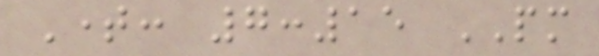Time: 7:15 PM
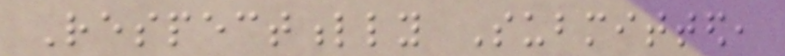Respectfully Submitted,
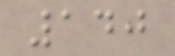140
